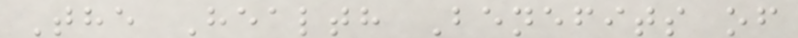The Health Benefits of
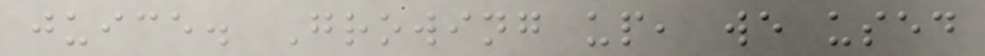juice. Growing up, we used
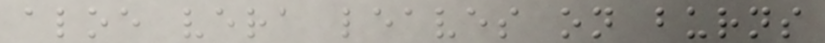aloe vera leaves on burns
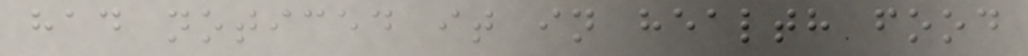had noticed it in health food
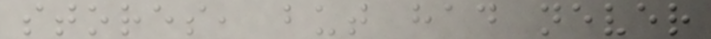stores, but had never
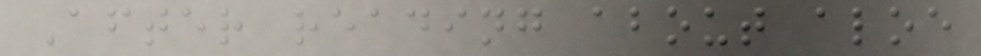After reading about aloe
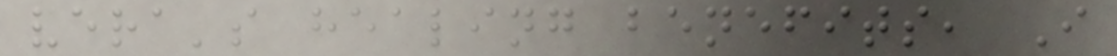vera's healing benefits, I
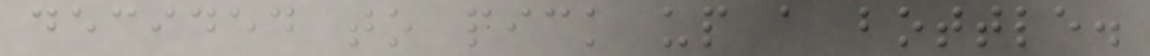decided to pick up a bottle.
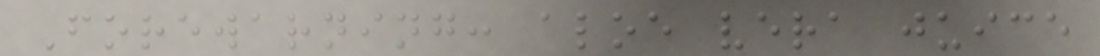Forewarning: aloe vera juice
